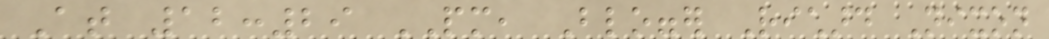At 12:29 PM, Blogger Richard Nixon
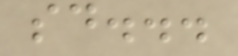said...
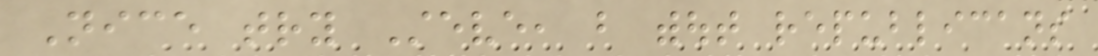Nice try Steve, but without republicans
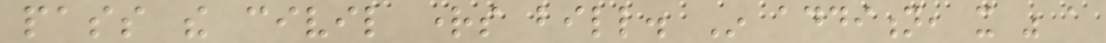pass the civil rights bill. In addition, it was a
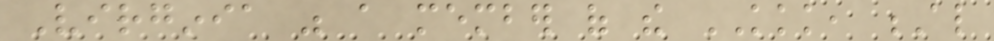Virginia was a member of the KKK, Al
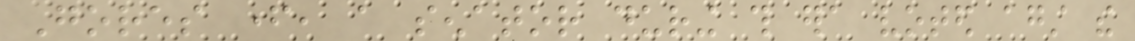Gores father, a senator during this era voted against the
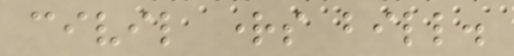civil rights bill.
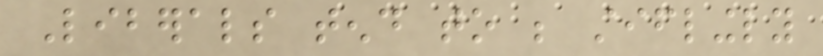Liberals tend to be stiflingly
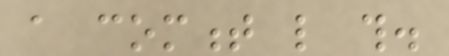a comment like this.
